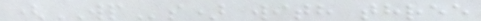(WPs) with three
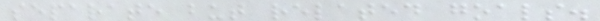separate but related goals.
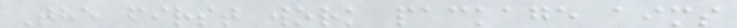The first work package aims
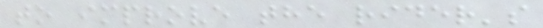to improve the rider's
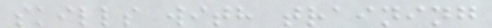skills with training
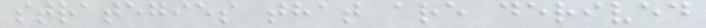strategies that are derived
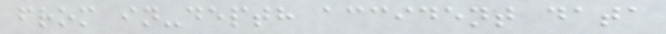from in-depth accident data
